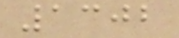1302
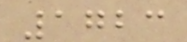1723
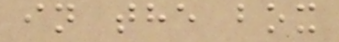in the box
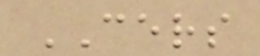CERS
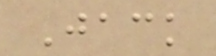Jack
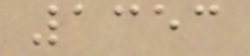1353
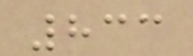833
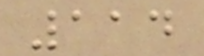114
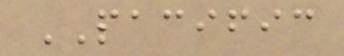PACIFIC
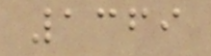1369
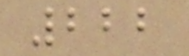222
